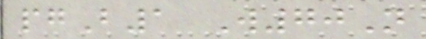pgB1 W70N
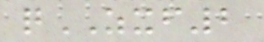qZXF2
